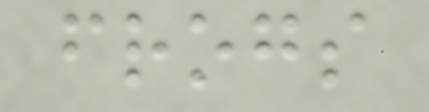frogs
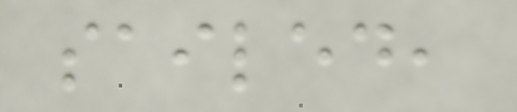sailed,
